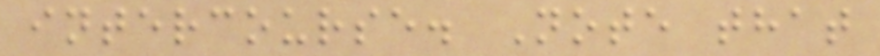intercourse. Note that
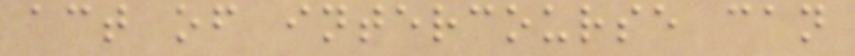act of intercourse can
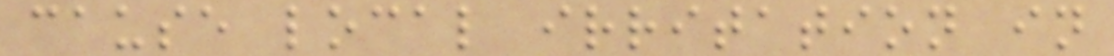cause local irritation in
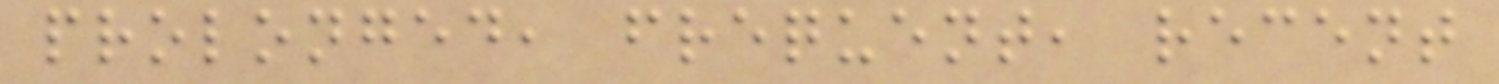prolonged, frequent, recent
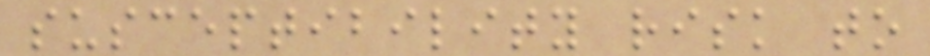susceptibility risk to
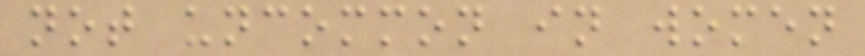not uncommon in women
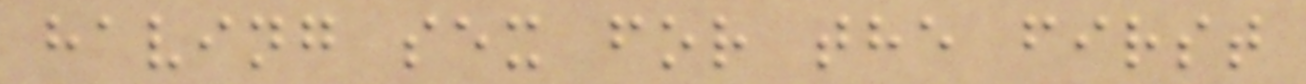having sex for the first
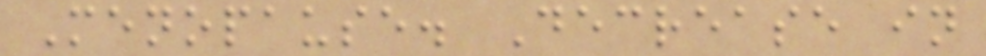Menopause. Decrease in
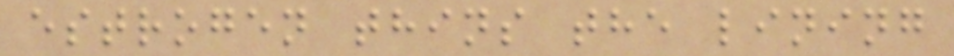estrogen thins the lining
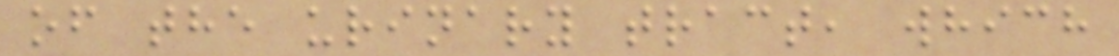of the urinary tract, which
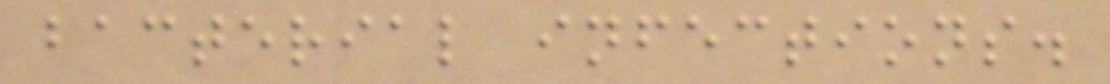bacterial infections.
